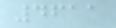4611
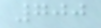700
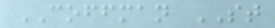COFFMAN ST
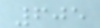605
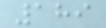189
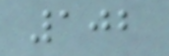102
